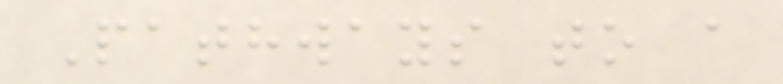Pathways to a
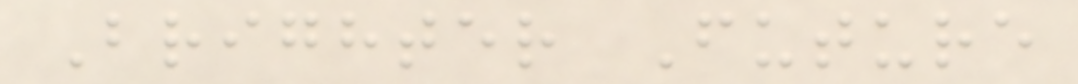Brighter Future
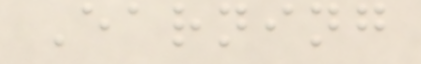Earning
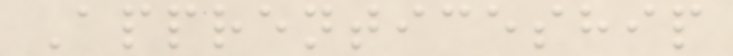Apprenticeship
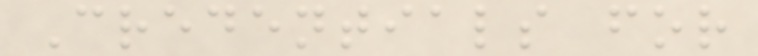Credentials for
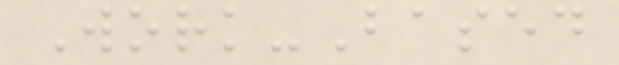Work-Based
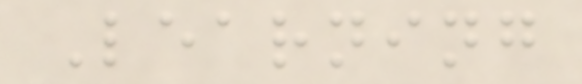Learning
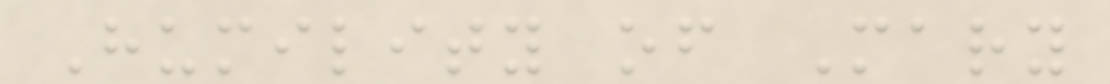Humility of Mary
